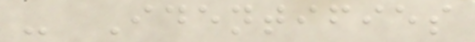- Identifies
